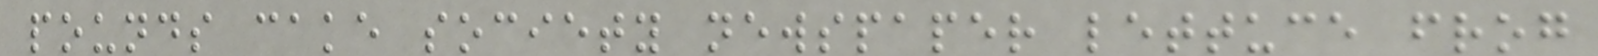pounds cake society newspaper lettuce frog
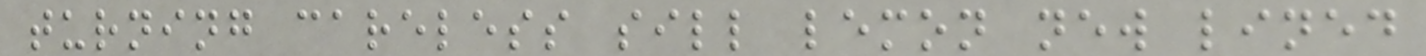turning careless sill lemon new lined
